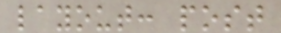layout: post
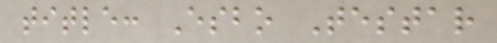title: Esbo Testar
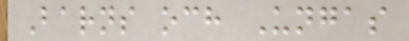Barns och Ungas
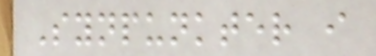Synpunkter i
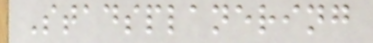Stadsplanering
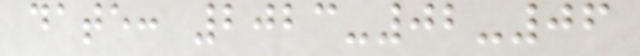date: 2023-02-06
